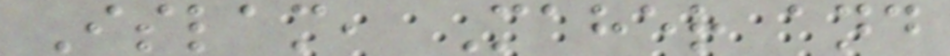Islam, Maher and
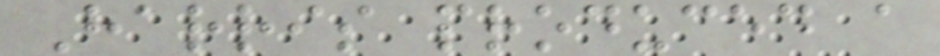Harris produced a
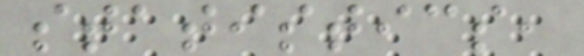statistics,
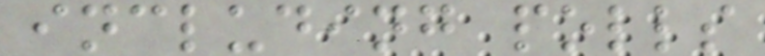including polls
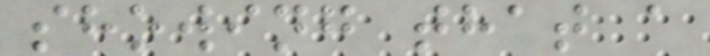showing that a
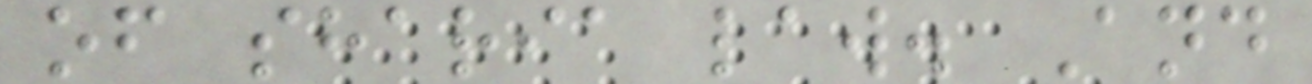of sharia law. And
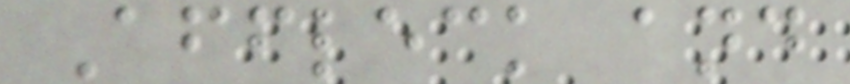Affleck and
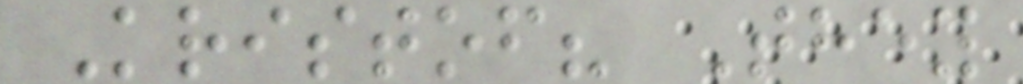Kristof? They
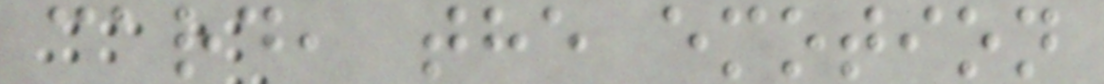card, the emotion
